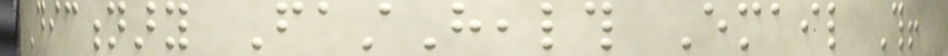Dictionary FastHealth Email This!
